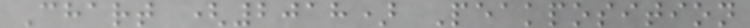Chart (2018) Peakposition
